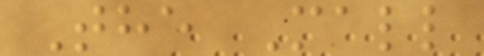The Mall
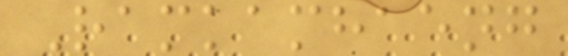Ramkamhaeng
